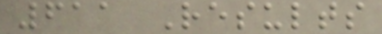611 Results
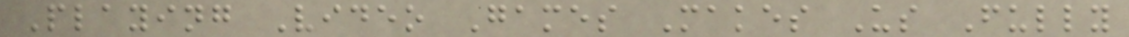Playing Video Games Makes Us Fully
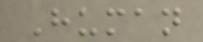Human
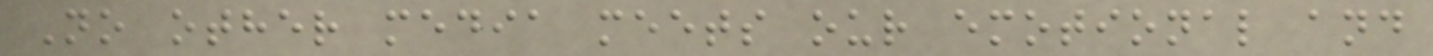No other media meets our emotional and
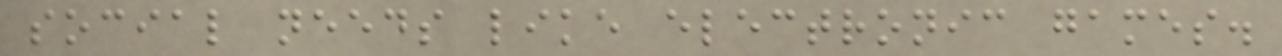social needs like electronic games.
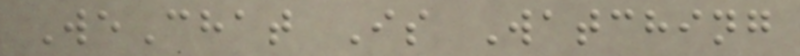WeChat Is Watching
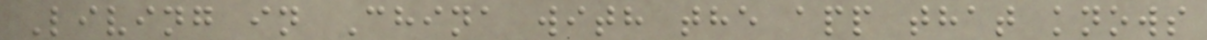Living in China with the app that knows
